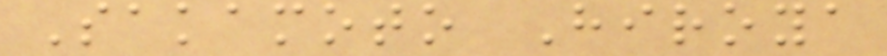Sakamoto Hiroya
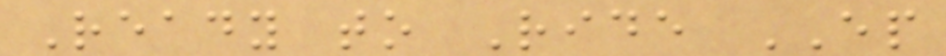Ready to Ride EP
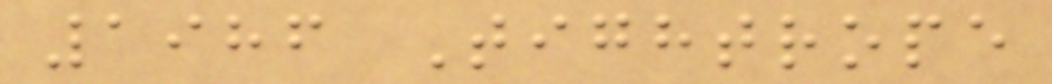1986 Tightrope
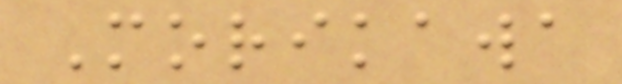Morikawa
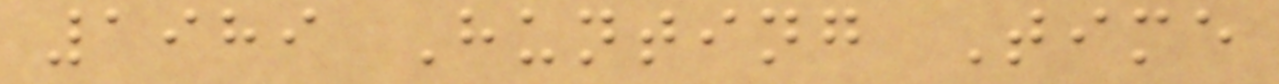1989 Hunting Time
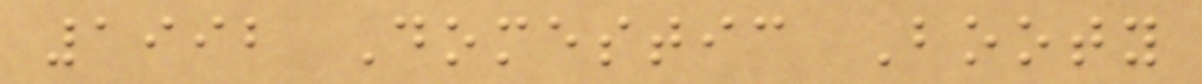1992 Domestic Booty
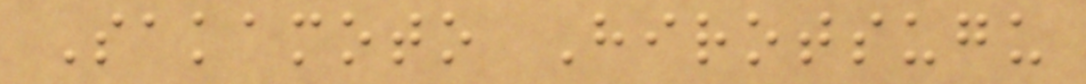Sakamoto Hirotsugu
